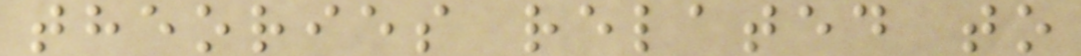theories related to
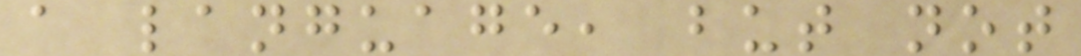a language, but not
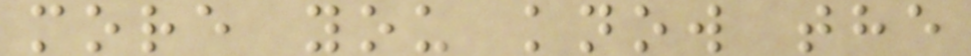more you know the
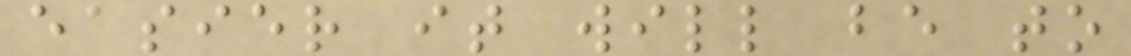easier it will be to
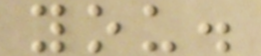you.
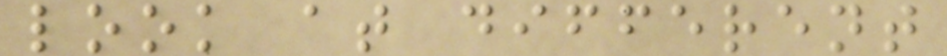look at different
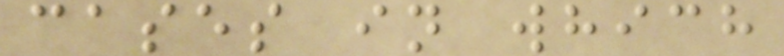cases in which
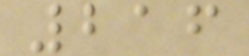216
